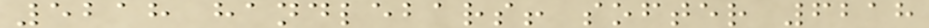5218 handlebars! softer 6218
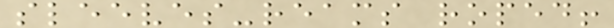sleeves-reams roped!
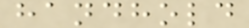handhold
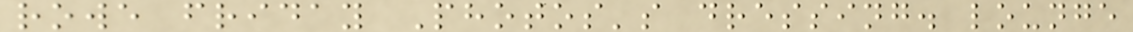rowe friday Photos's dressing. lounge
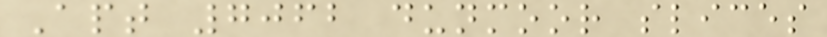Apt 7062 dunmoor slices
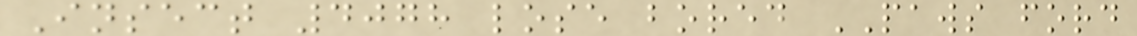Insect 4078 lose bored PAWS ford
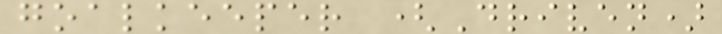goalkeeper (Driven)
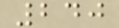240
